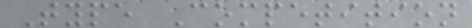Type Competition
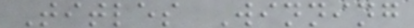Titles Winning
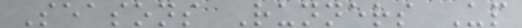Seasons Runners Up
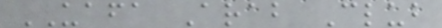UAFA Arab Club
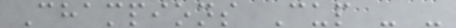Champions Cup - -
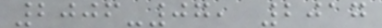2006-07, 2017
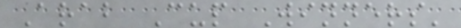Arab Cup Winners'
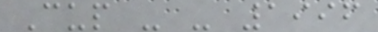Cup - - 1996
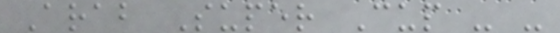Arab Super Cup - -
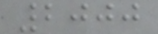2000
